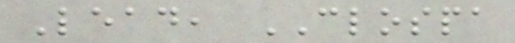Lead, CLOSPA
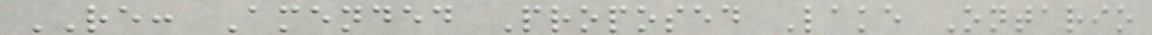RE: Amended Proposed Lake Ontario
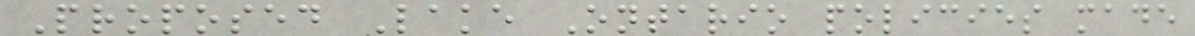Proposed Lake Ontario policies made
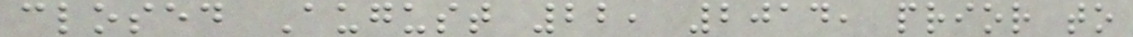closed August 22, 2014, prior to
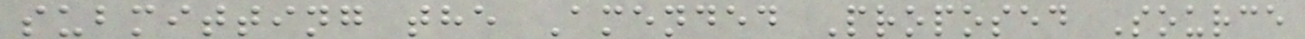submitting the Amended Proposed Source
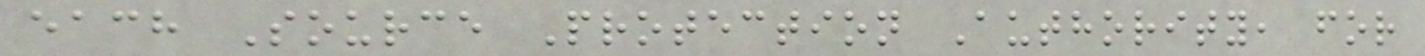each Source Protection Authority, for
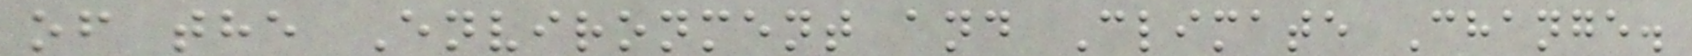of the Environment and Climate Change.
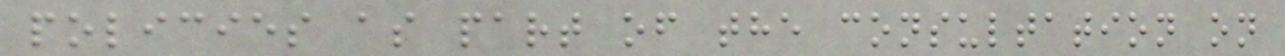policies as part of the consultation on
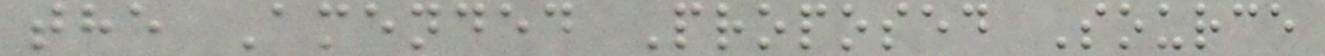the Amended Proposed Source
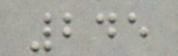245
